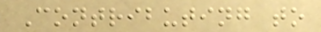Contributing to
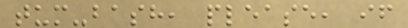tum-bash, please, if
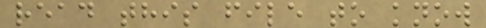read this file to know
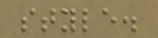style.
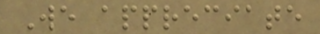We appreciate
